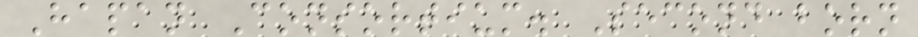Hapan Consortium. Second born
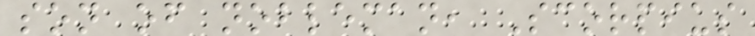son of nobleman, Scorpius
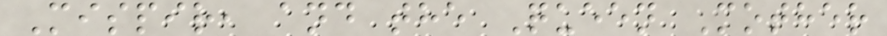Mispir, and the Queen Mother
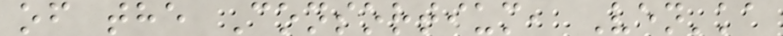of the Consortium, Ven'ka
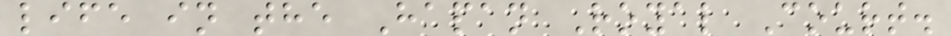life in the Hapan Royal Court.
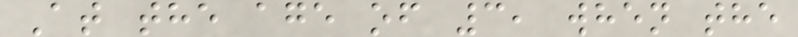At the age of 3, when the
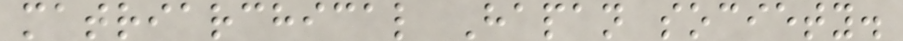matriarchical Hapan society.
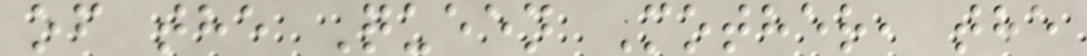of the Queen Mother, the
